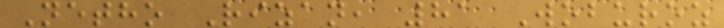Netho Rizan, 81 Woburoz
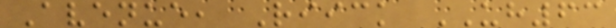Avenue, Riick UH63
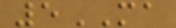5MA
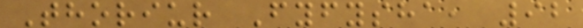Thoriur Fyfysha, 92
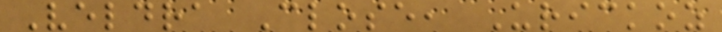Veldra Close, Urickoz
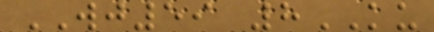WJ59 8KU
